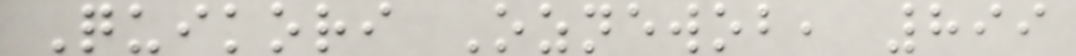Quikori Oznewob, 899
